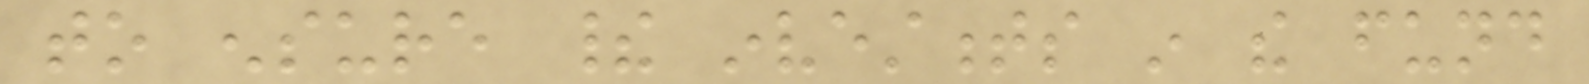to ensure their investments in the fund
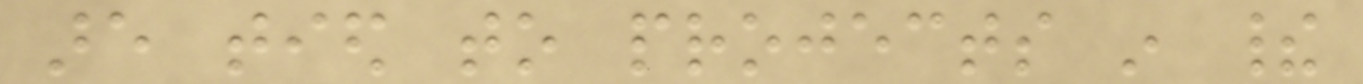are tied to projects in their
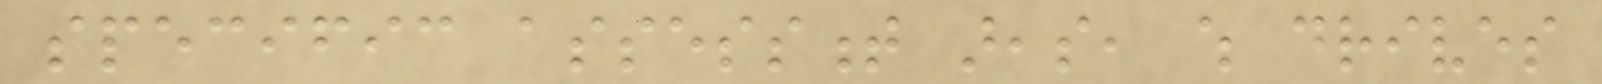specific assessment areas, which drives
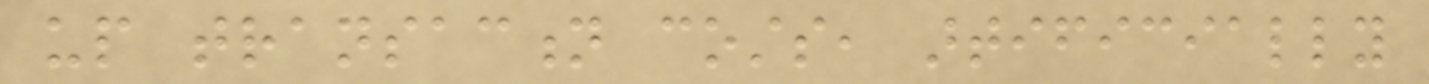up transaction costs, artificially
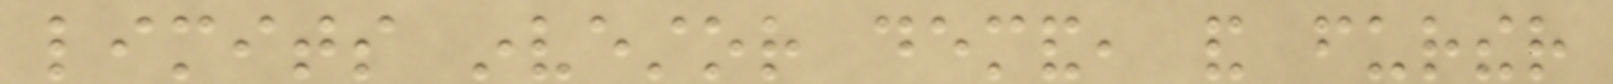limits investor demand, and further
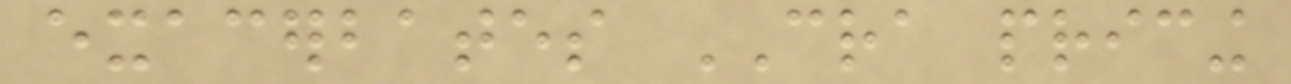exacerbates CRA pricing
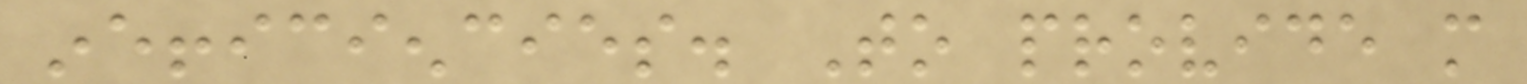inefficiencies. To provide more
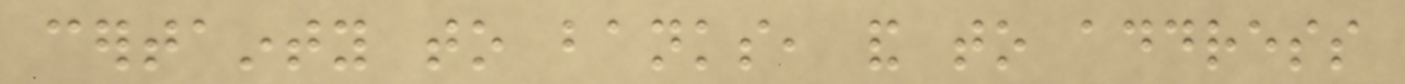certainty to banks, and to address
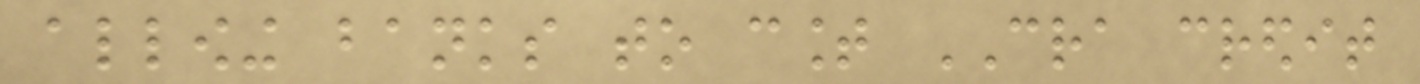allowing banks to count CRA credit
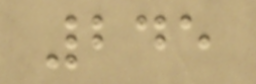245
